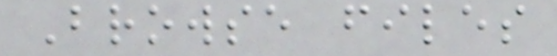Browse files
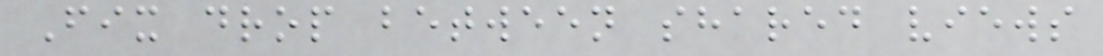Fix drop between shared views
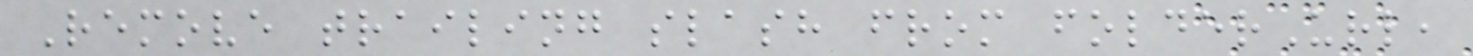Remove trailing slash from folderUrl,
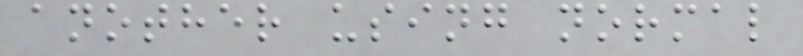another using normal
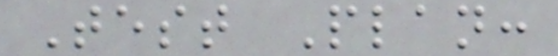Test Plan:
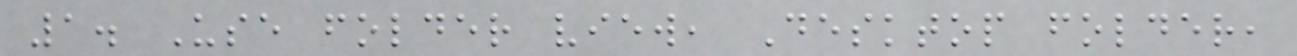1. Use folder view, Desktop folder,
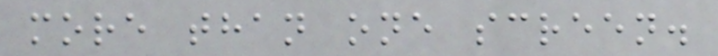more than one screen.
